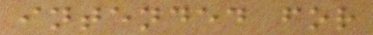intended for
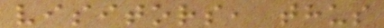visitors, thus
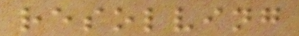resolving
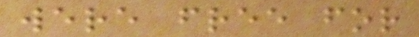were free for
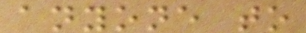anyone to
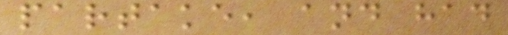partake, and had
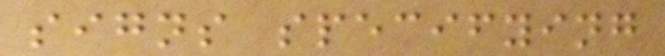signs specifying
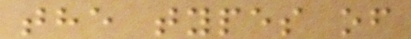the types of
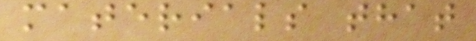materials that
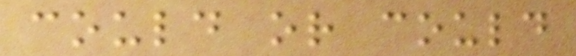could or could
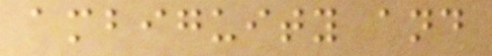ambiguity and
